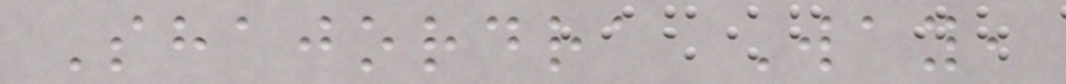Shajordra Way,
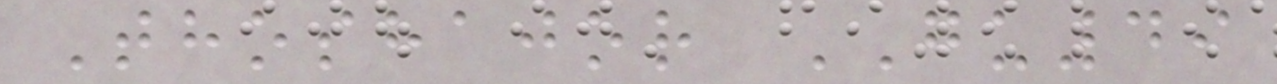Thoshajor GU49
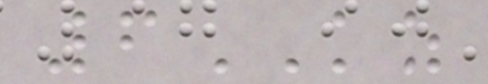6KZ
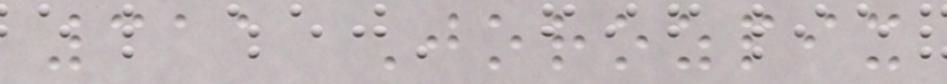311 Jorozpix
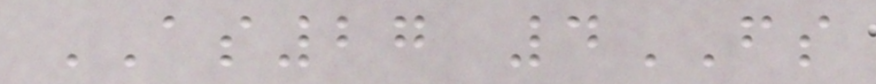AS27 4FS
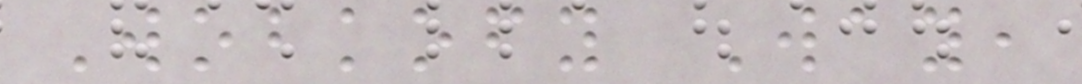Wobkofy Way,
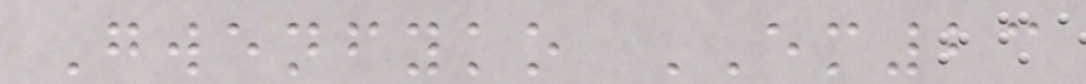Gwenfyko EM23
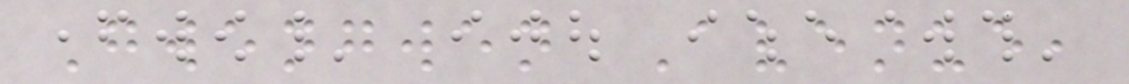Gwengwen Avenue,
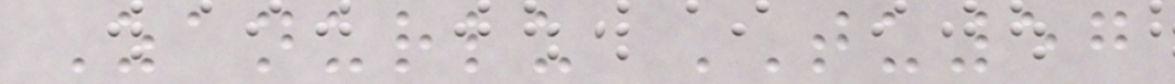Zanurlu TU57
